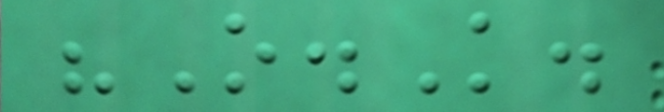"O.K.
